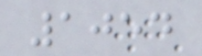1054
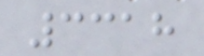3318
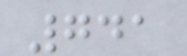741
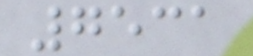7531
